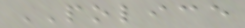POLICE
